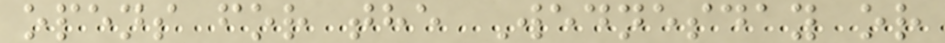opens for the Wednesday or
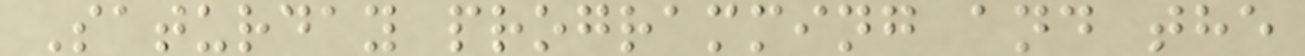Saturday programming and the
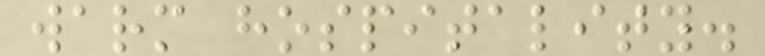warm hospitality.
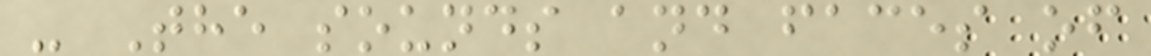- The sounds and faces of
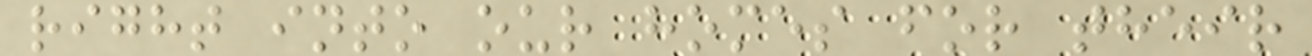right into our homes for their
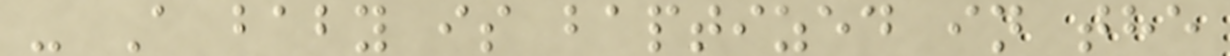- A baby is baptized in the
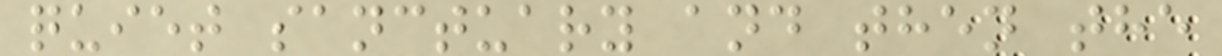quiet sanctuary and then the
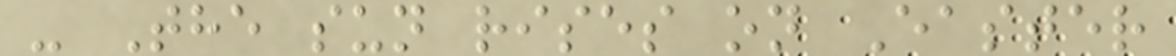- The sun rises on Easter
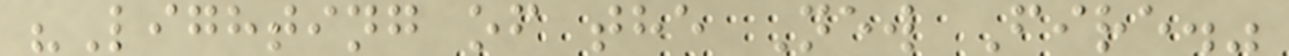"Lighting of the New Fire."
